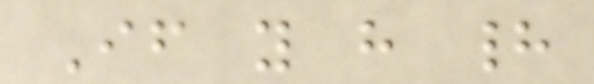If you have had
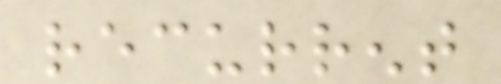recurrent
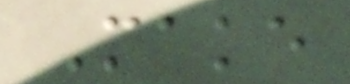Make
